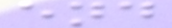end
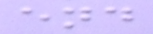end
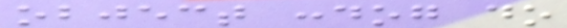object :dog do
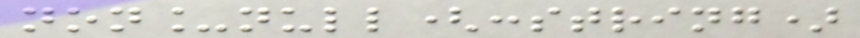non_null(:string)
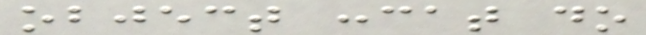object :cat do
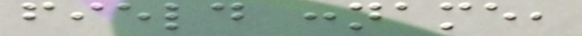field :name,
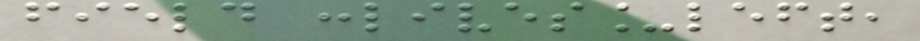field :lives_left,
